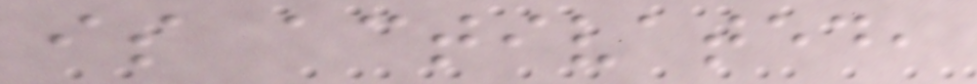is activated,
